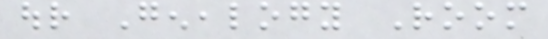our Genealogy Room
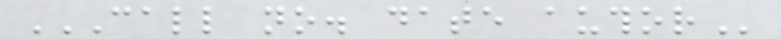CALL NO. DATE AUTHOR
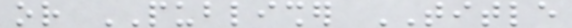or PUBLISHER TITLE
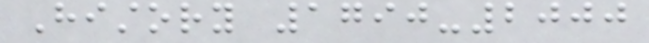History 1790-2000
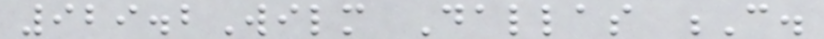929.2Wilm Dallas C.
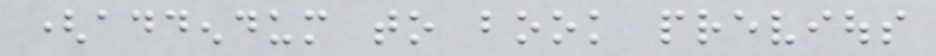(addendum to book previous
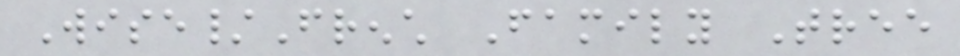Wise/French Family Tree
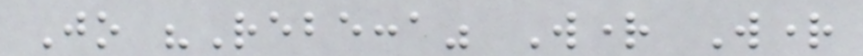Jo "Rebecca" Wright Wright
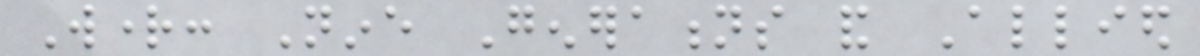Wright: Nine Generations and Allied
